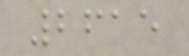2615
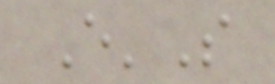E'S
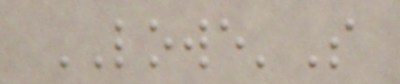LOWE'S
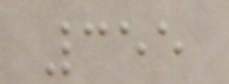355
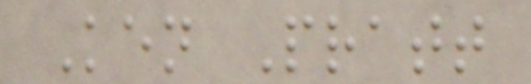Ken Pratt
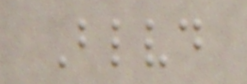Blvd
